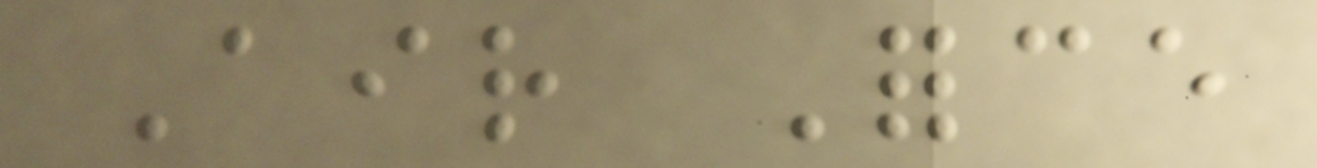Air Force
